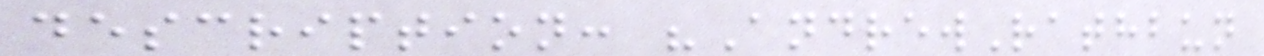description: "AndrewRathbun
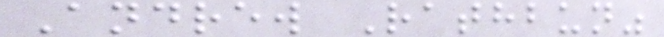Andrew Rathbun"
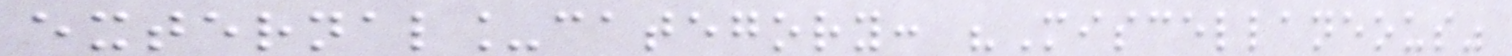external_category: "Miscellaneous"
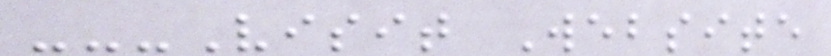---Visit Website
